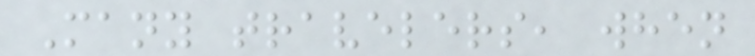Many travelers, when
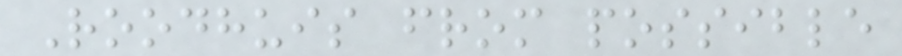Roodhuis from possible
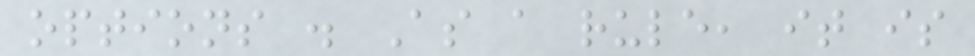options . As a rule, it is
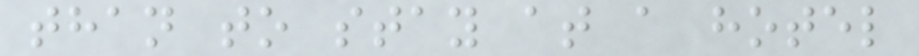than to stay at a hotel
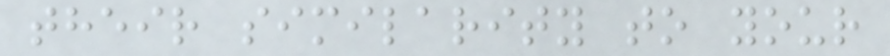their similarity to your
